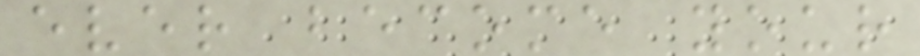ever become your
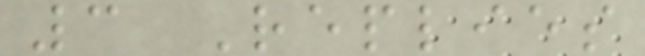3 Replies
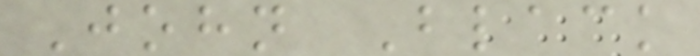John Black
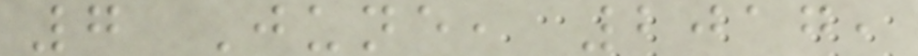7 June, 2017,
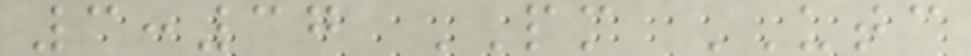3:37 PM UTC
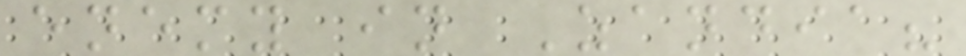enemy in Zandia?
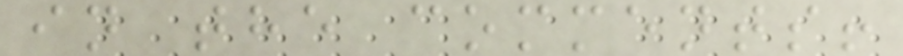in the comments!
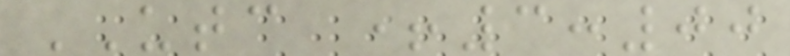UTC +3:00
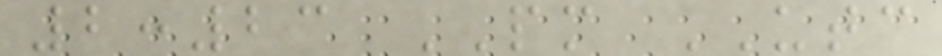2:23 PM UTC
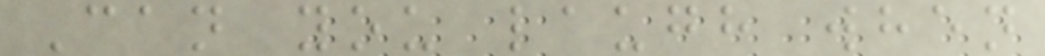Can you laugh when
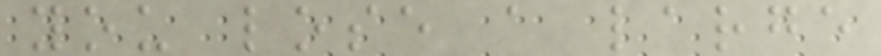you lose a large
